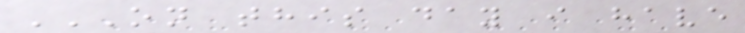ON THIS DAY I HAVE
